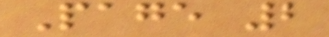Page 2
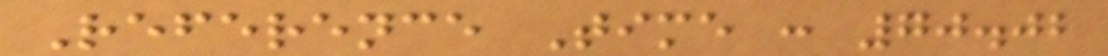Reference Time : 70.02
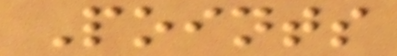Points
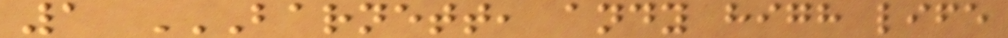1 BARNETT, ANDY HIGH LIFE
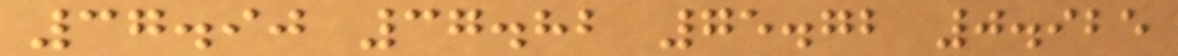37.90 37.82 75.72 0.925
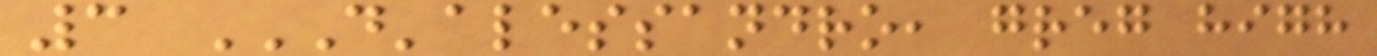3 D'ALESSANDRO, GREG HIGH
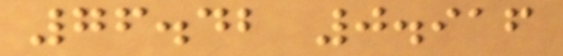76.42 0.916
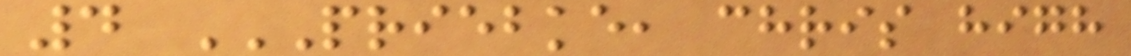4 PRIEBKE, CHRIS HIGH
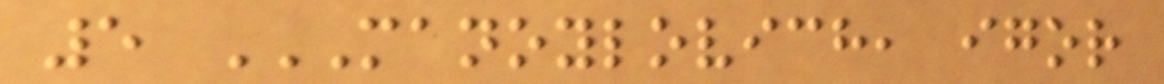5 MANOYLOVICH, IGOR
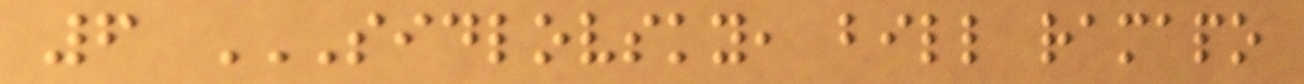6 SIDLOVSKY, BILL RAMAPO
